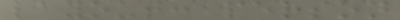layout: person
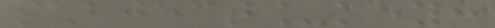subject_key:
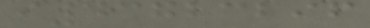i43723296
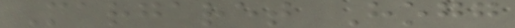Margaret Hogg
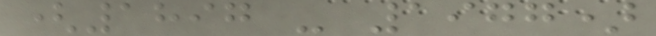(1897 - 1977)
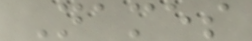Names
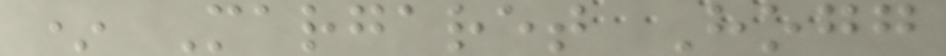* Margaret Hogg
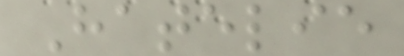Hatelie
